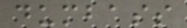dumbass
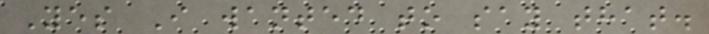Yes I wanted to say that.
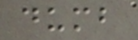dumb
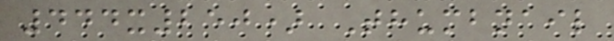444x250) Thumbnail
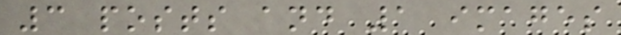3 posts and 1 images
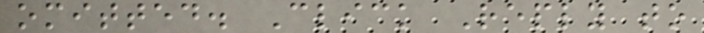omitted. Click Reply to
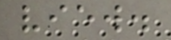view.
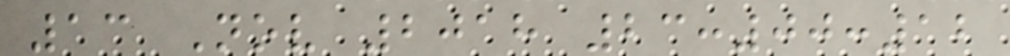13 Nov 2018 23:00:12
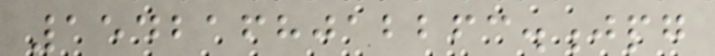1542168012263.jpg
